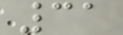31
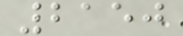2150
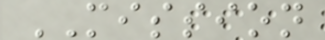MISSION
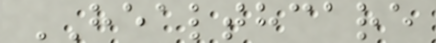HEALTHCARE
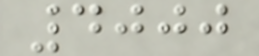4000
